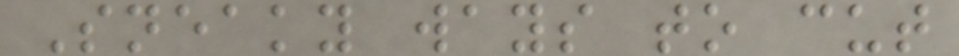Sneaky ways to cut
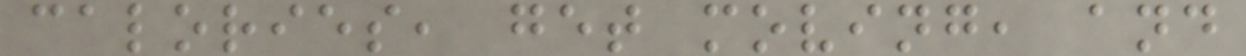calories, get moving, and
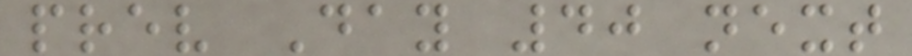prev Day 40 next
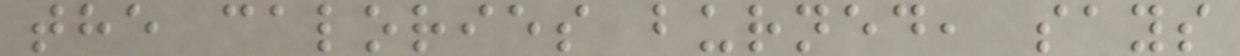the calories burned, says
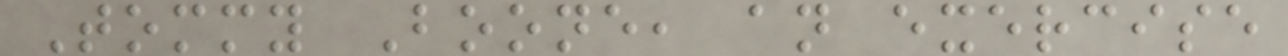Tommy Boone, an exercise
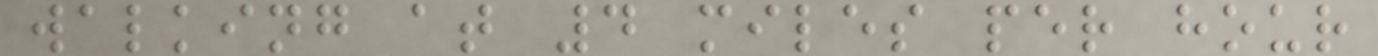walking at 4 miles per hour
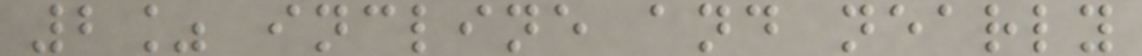2% incline and nearly
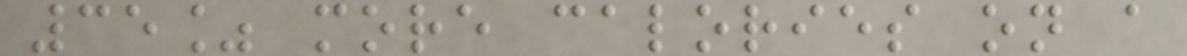35% more calories on a
